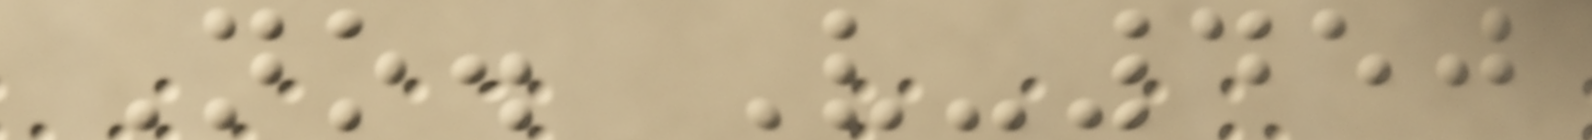No. V-450
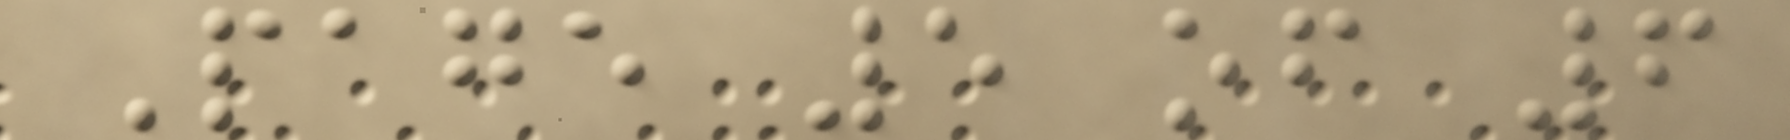Page 5 of 6
